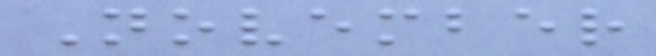November
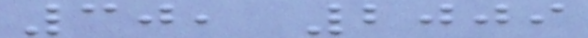30, 2009
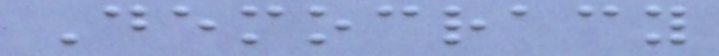Democracy
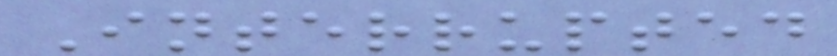Interrupted
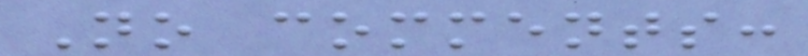No comments:
